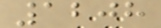1208
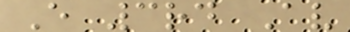E 3rd Av
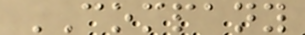COMPANY
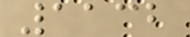1132
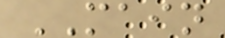MAIN
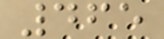465
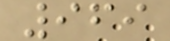969
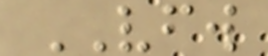VFW
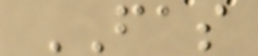FAS
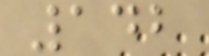142
